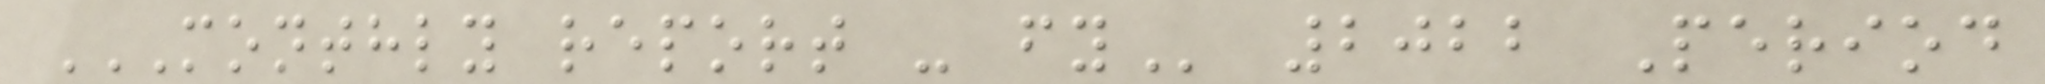MONTHLY REPORT - FY 2022 Period
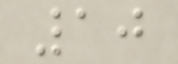10
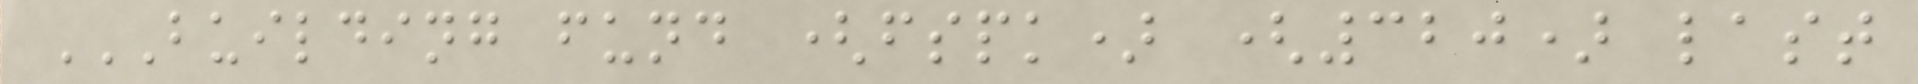BUILDING FUND (FSPK) (320) LAST
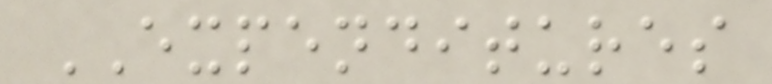EXPENDITURES
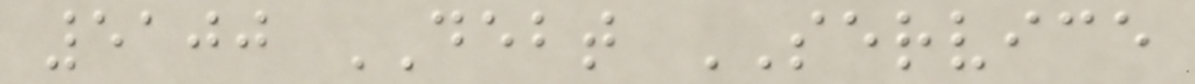5100 DEBT SERVICE
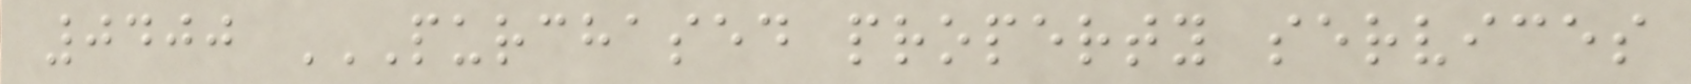0400 PURCHASED PROPERTY SERVICES
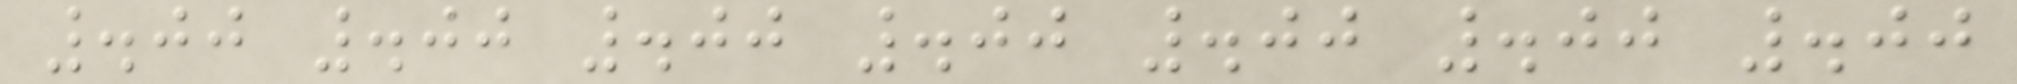.00 .00 .00 .00 .00 .00 .00
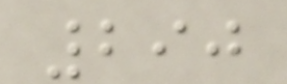290
